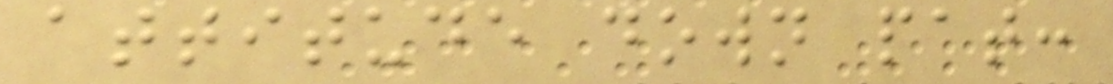attitude down pat:
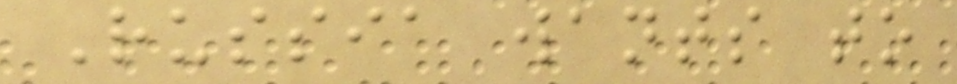Russia wants to
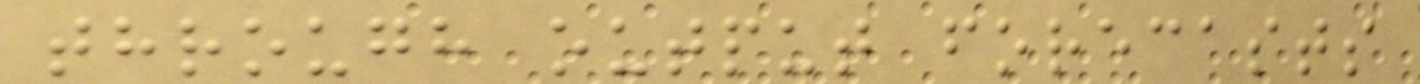through output forecasts
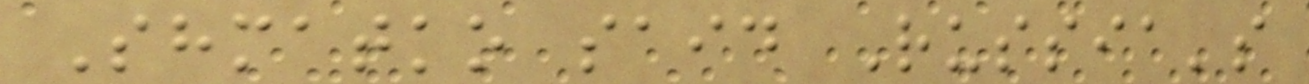Shmatko said Russia's
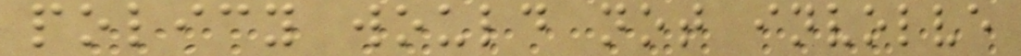policy would not involve
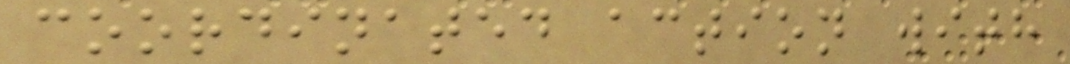coordinated action with
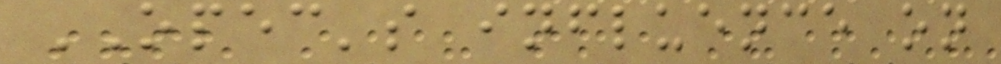OPEC's influence on
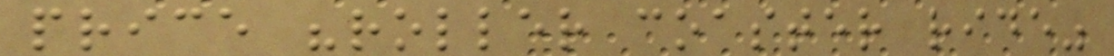price "roller coaster ride"
